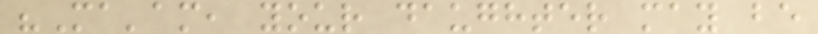"Ma'am, your daughter may be
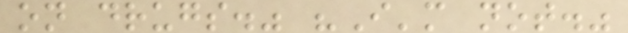on drugs." "I'm not."
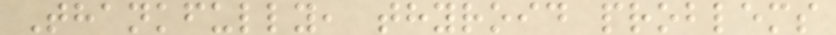Thankfully, thyroid problems
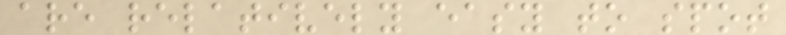are relatively easy to spot
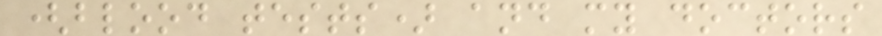(blood tests) and my doctors
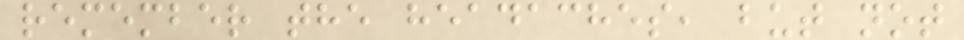remember the headaches, but not
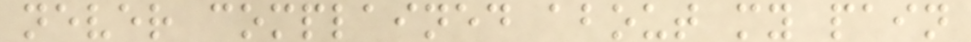never complained about my pain
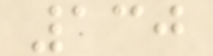130
